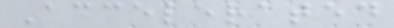Accelerated
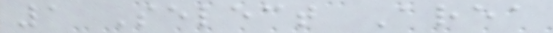1 Select Area
